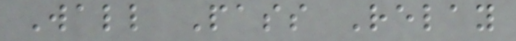Wall Pass Relay
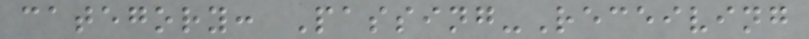category: Passing-Receiving
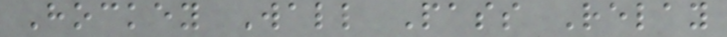Hockey Wall Pass Relay
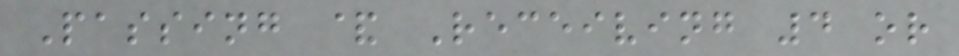Passing & Receiving 4 or
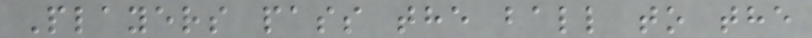Players pass the ball to the
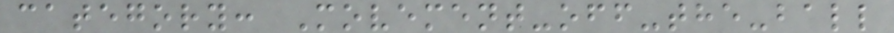category: Movement-off-the-ball
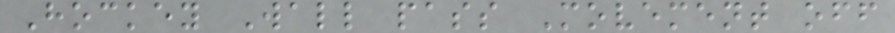Hockey Wall pass Movement off
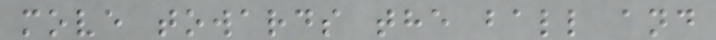move towards the ball and
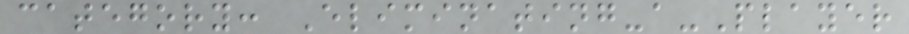category: Eliminating-a-Player
